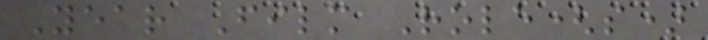Year Film Role(s)
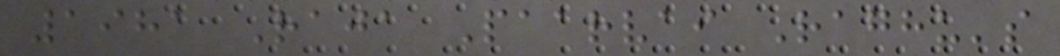1981 Raja Paarvai Raghu's
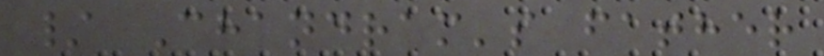/ Chandram's father
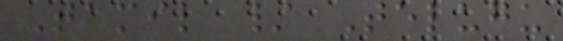Tamil / Telugu
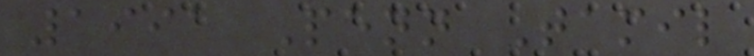1991 Penn Tamil
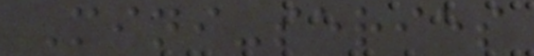Mini-series
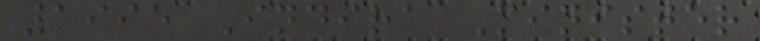1995 Indira Minister
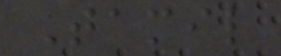Tamil
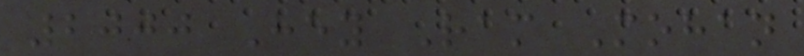2000 Hey Ram Mohan
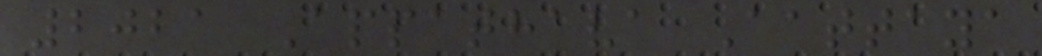2021 Appathava Aattaya
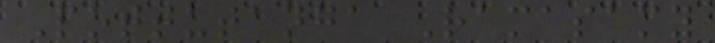Pottutanga Ramasamy
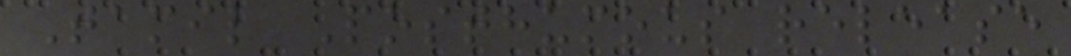Tamil Posthumous release
